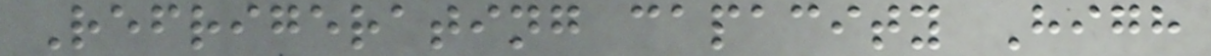Refrigerating capacity High
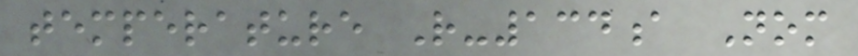temperature R-134a Nom
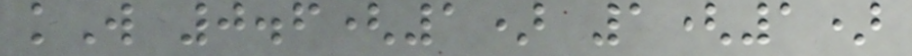kW 0.6(1) 1(1)
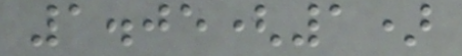1.05(1)
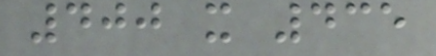400 x 435
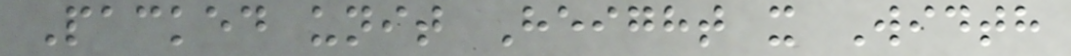Packed unit Height x Width
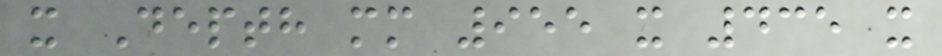x Depth mm 955 x 435 x
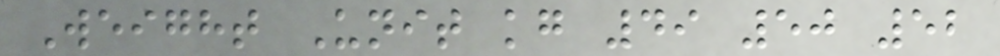Weight Unit kg 49 50 52
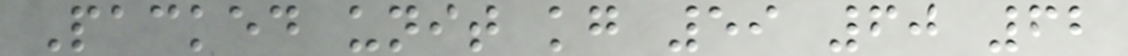Packed unit kg 59 60 62
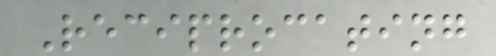Reciprocating
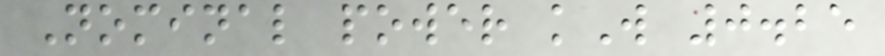Nominal power kW 0.25
